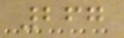267
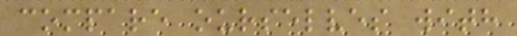compare ourselves with
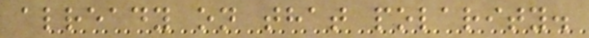already on that polarity.
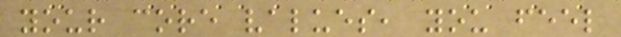your core values, you feel
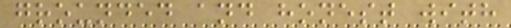grounded and honest with
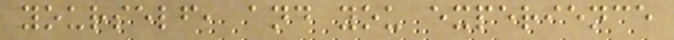yourself, and you experience
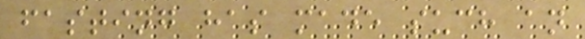fasting has made such an
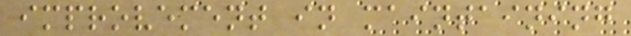improvement in maintaining
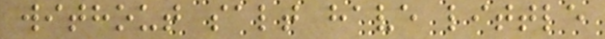without salt have little
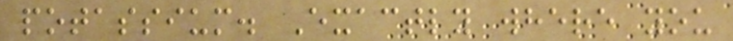potassium. Exactly where you
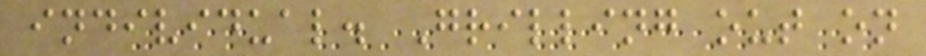individual. Grilling out on
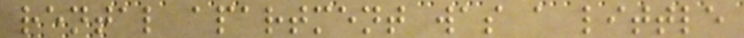rental apartment was a little
